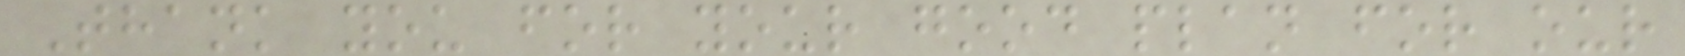Thank you for your good plan for our
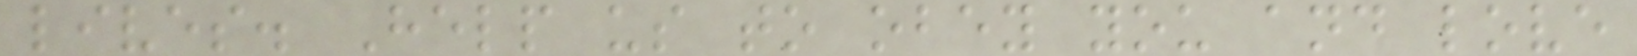lives. Help us to obey you and love
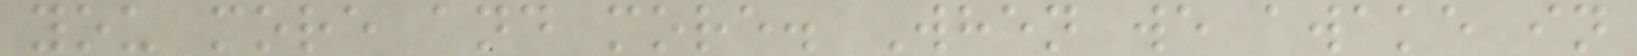you more and more. When we awake in
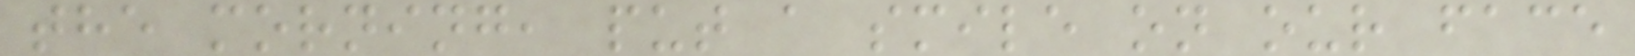the morning, put a smile on our face
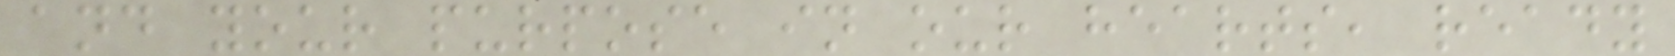and your purpose in our hearts, ready
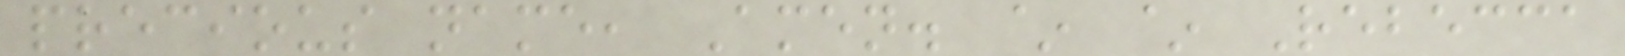precious name, Amen. ~ ~ Rebecca
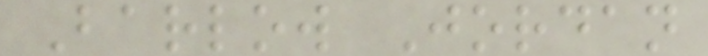Barlow Jordan
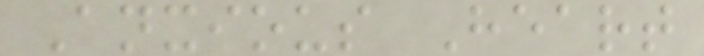Anxious Heart
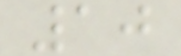10
